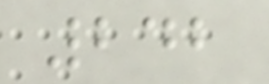242
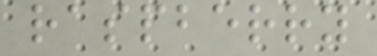raspberry
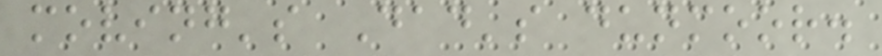moving's Dad's dunmoor.
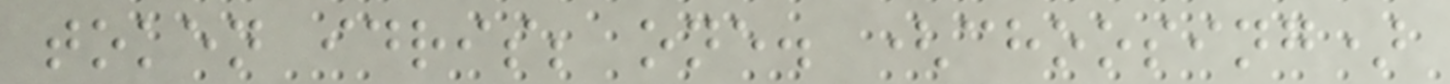token idris; one. (choosing)
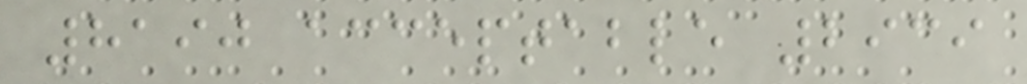8190 acceptable 2939
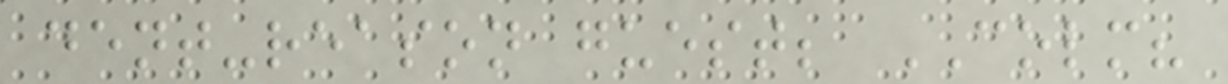dent-reason guest; COLM?
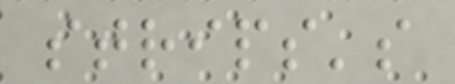strips's
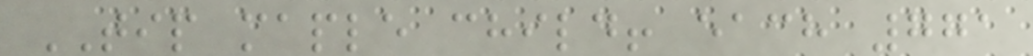TIP maple child! each 771
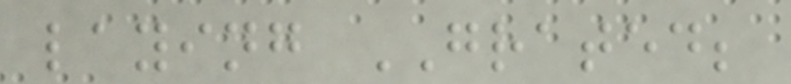laying GRATED;
